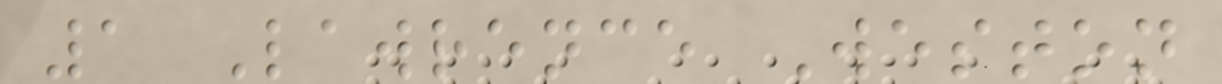1 Lawrence Weston
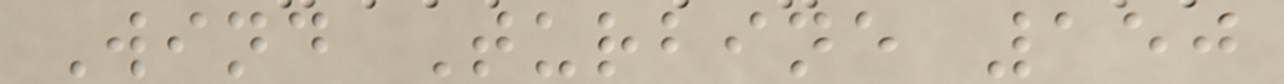Wind Turbine 150
